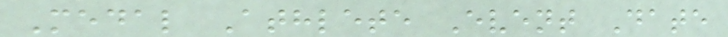Medal Athlete Event Date
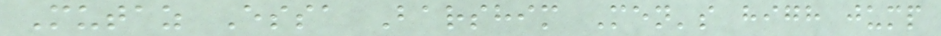Mutaz Essa Barshim Men's high jump
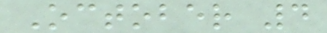October 4
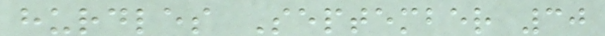hurdles September 30
